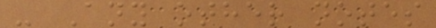- Any other notes
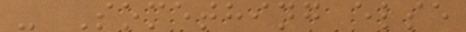- Something else
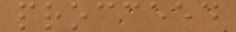procceed
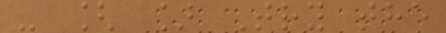- [ ] Try the
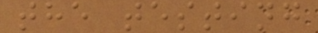the testing
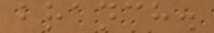branch.
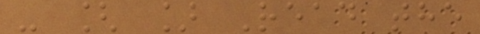- [ ] Read the
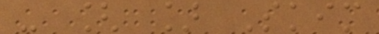- [ ] Skim
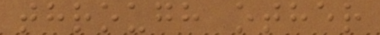through other
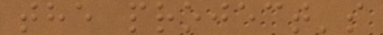the project's
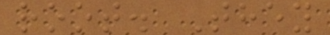root. They
